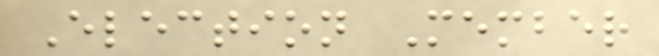Election Member
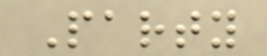Party
